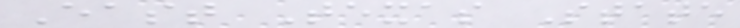East Texas State
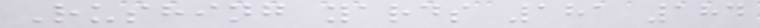Rushing yards 181 184
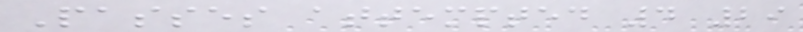Passes attempted 4 29
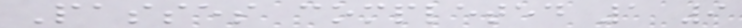Passes completed 1 9
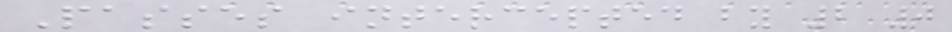Passes intercepted by 2 0
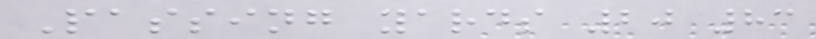Passing yards 20 83
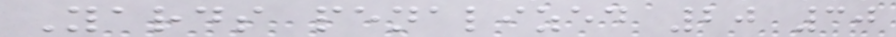Yards penalized 20 30
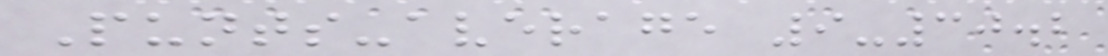Punts-average 9-30.2
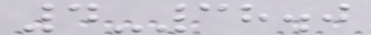4-38.0
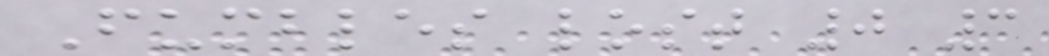Fumbles lost 0 3
